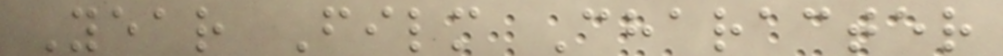Year Film Character
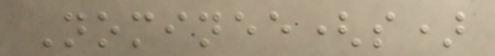Nominee(s)
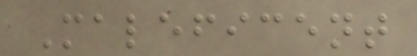Maleficent
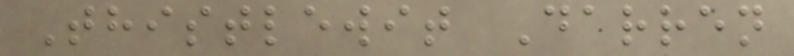Thistlewit Darren
